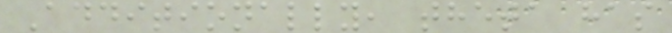Additionally, theta has
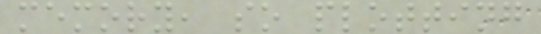memory, so plotting
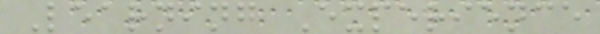Learning Experience
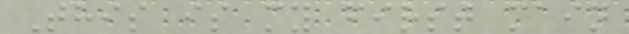This is my first main
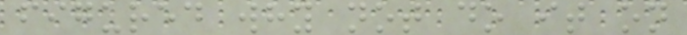figured why not do it on
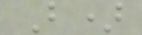B)
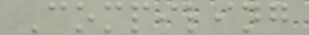Compiling
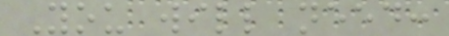You will need:
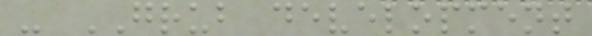- GRUB development
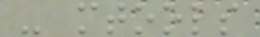- mtools
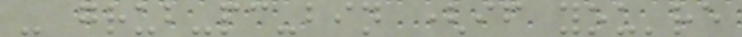- grub-pc-bin (if you're
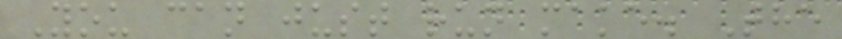You can just run make. The
